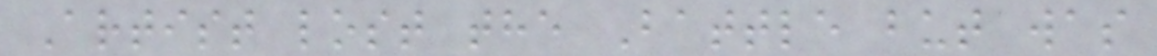Artist lost the Battle but was
